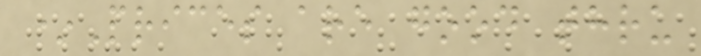*Prices are good thru
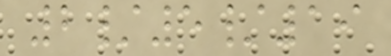2/5/19
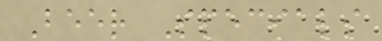Beer Specials
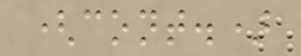(cont.)
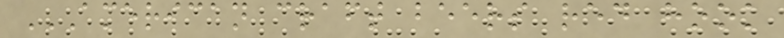AMERICAN CRAFT BEERS RED HOOK
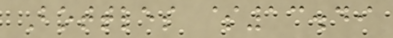Bottles $13.49
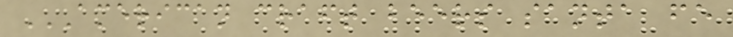AMERICAN CRAFT BEERS SANTA FE
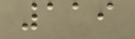119
